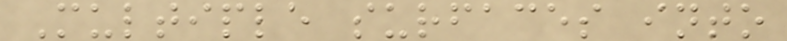Multiple surfaces into
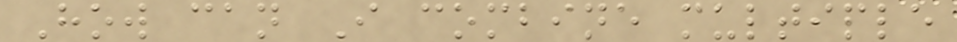How can I combine multiple
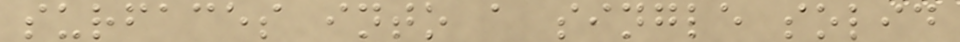surfaces into a single solid
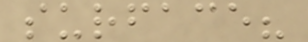surface?
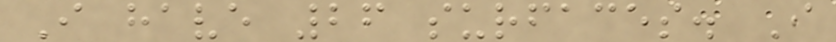I have 26 surfaces. I
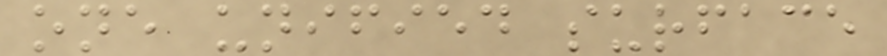one unified surface
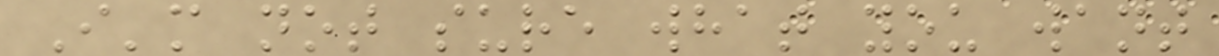I'm not sure what you want
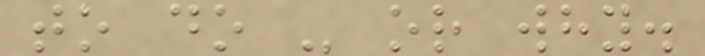to do - or why.
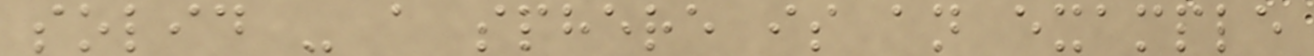solid - a sphere is an example
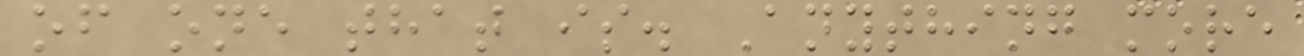of one that is. Anything more
